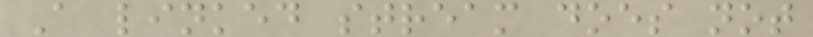A linked stream does not
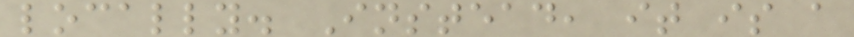locally. Instead, it is a
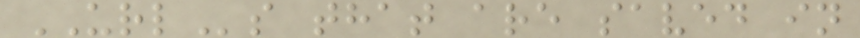URLs that are saved in
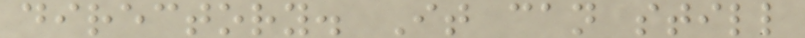directory. It can still
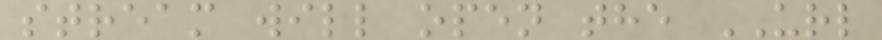stream will open the URL
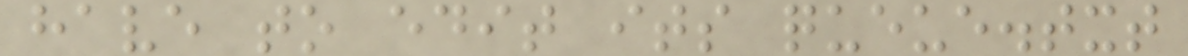have to edit its queue.txt
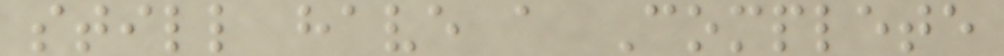still have a Complete
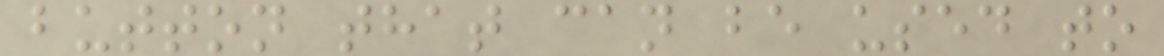button that can be used to
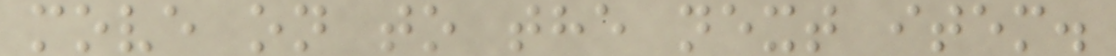move on to the next item.
